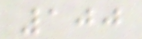100
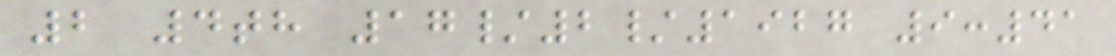2 4th 17/2/1927 9:41
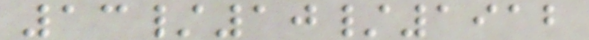13/10/1912
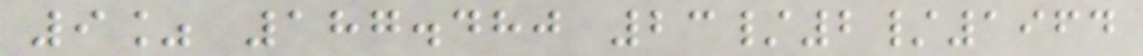9% 187.480 23/2/1964
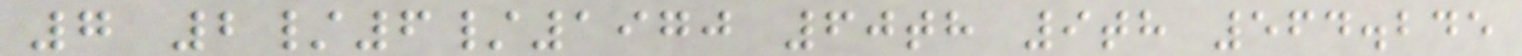7 2/6/1970 60th 9th 564.245
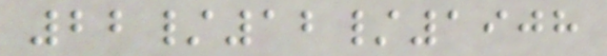22/12/1908
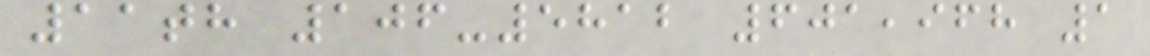11th 106-5812 601,968 1
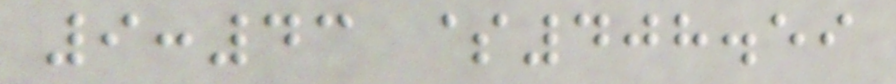9:43 $408.59
